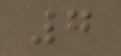7
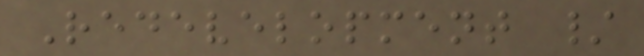Redevelopment /
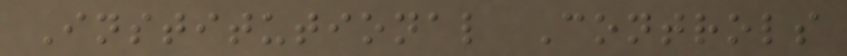Institutional Controls
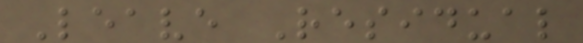Leave Residual
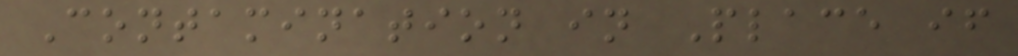Contamination in Place if
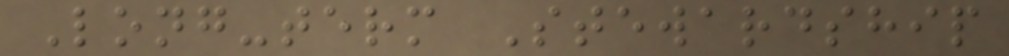Long-term Stewardship
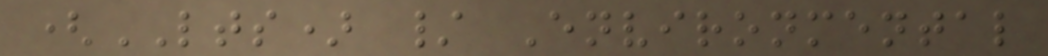(LTS) / Environmental
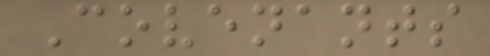Covenants
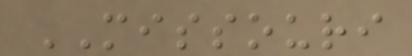MISSOURI
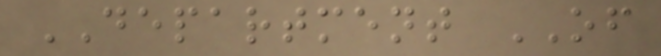DEPARTMENT OF
